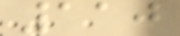110
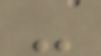-
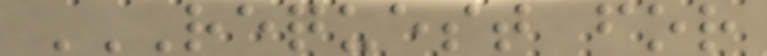REQUEST FOR
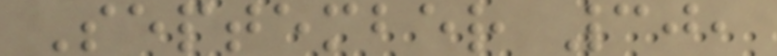September 30,
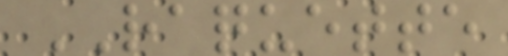RAQUETTE
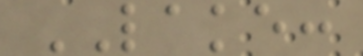LAKE:
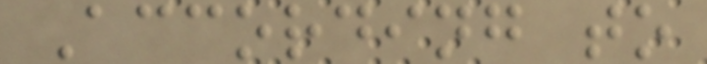According to
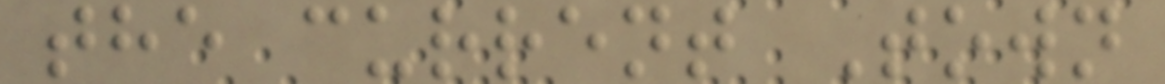the current Town
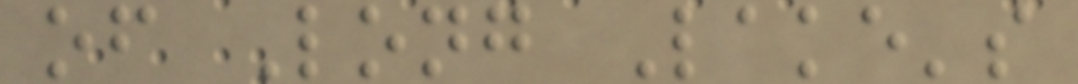of Long Lake's
